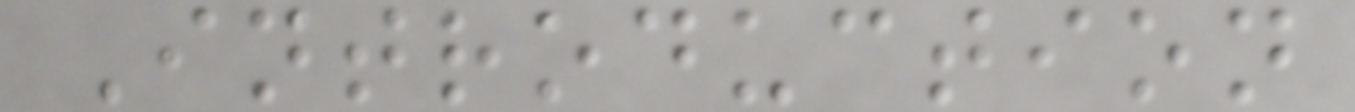Introduction
